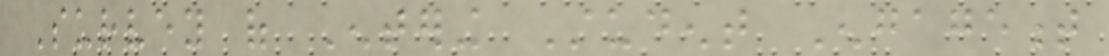Survey of Entering Student Engagement
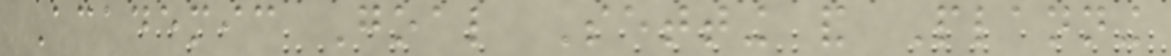Academic Goal Setting and Planning
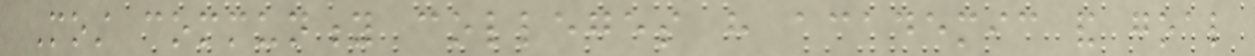Most community colleges have academic and goal
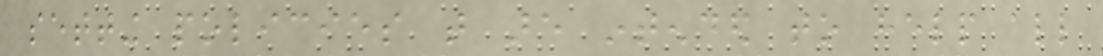setting policies that are intended to help all
